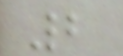2
